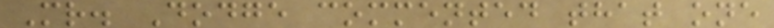Mr. Dodge commented that one
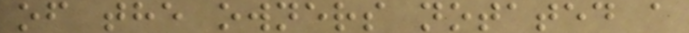of the owners notated a
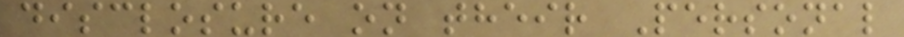disclosure on their Personal
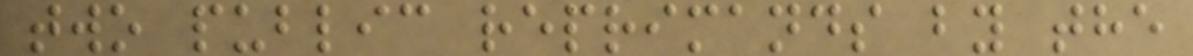two public reprimands by the
